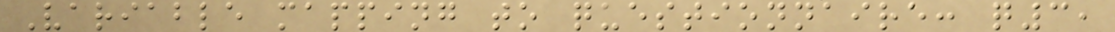Variable mapping to questionnaire: q3,
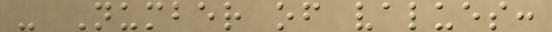- Number of values:
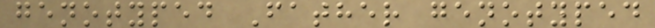genotyped Father genotyped
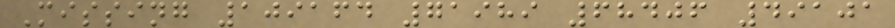Missing 109164 71989 68406 49101
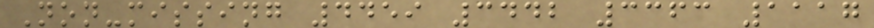Non-missing 4459 3442 3363 1117
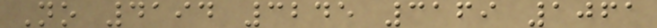No 4194 3245 3169 1061
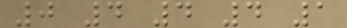0 4 4 4 1
